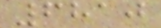6810
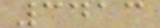3413
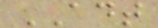ADT
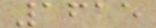1615
